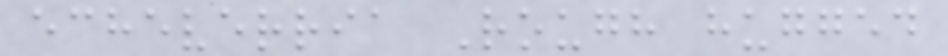echeverria Rough hugged
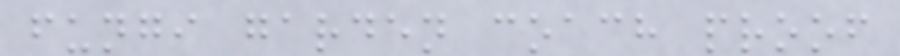fungi garden coach proof
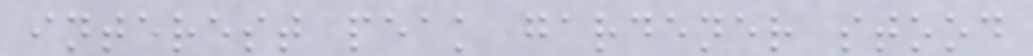interest peak gardener stood
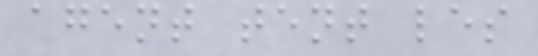agent tent les
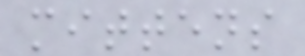mittens
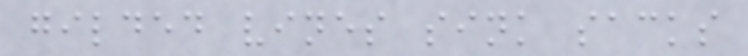gilded vines sink sacks
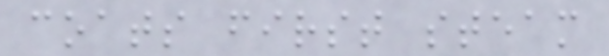coats first steam
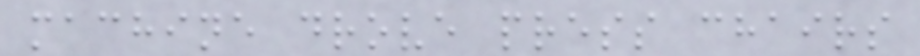machine drove press chairs
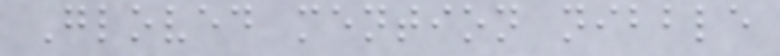Gloved mention nibble
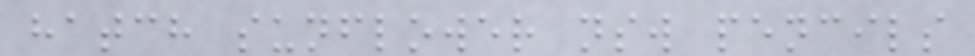hatch sunflower nsw pencils
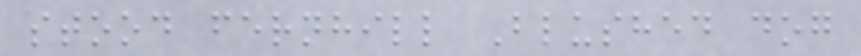stood fernhill Blushed dog
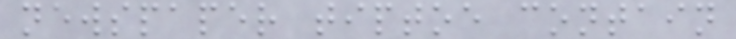newspaper tiptoe contain
